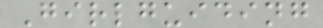Girlguiding
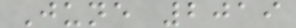June 2019
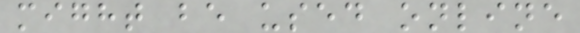might be used online
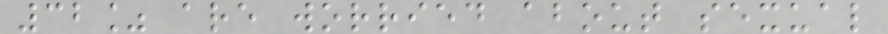32% are worried about sexual
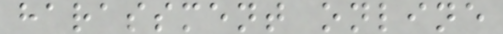harassment online
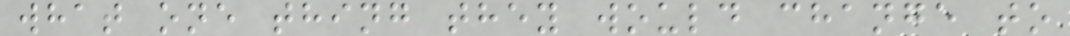what one thing they would change to
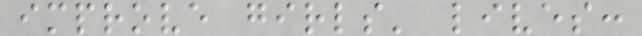improve girls' lives:
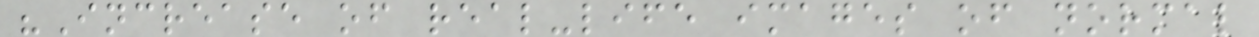"Increase of real-life images of normal
